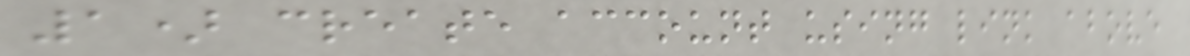1) create account using link above
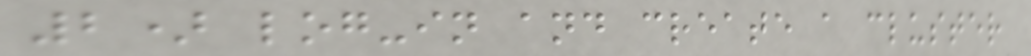2) log-in and create a cluster
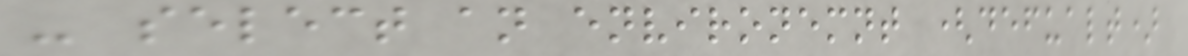- select an environemnt (defualt)
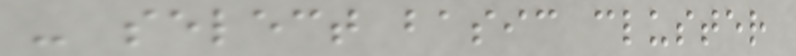- select basic cluster
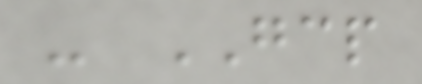- GCP
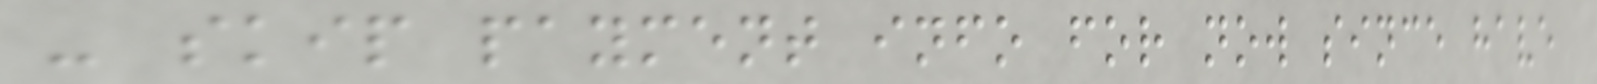- skip payment info for now since have
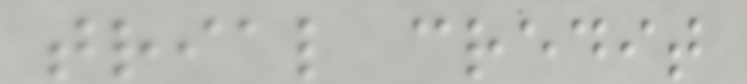trial credit
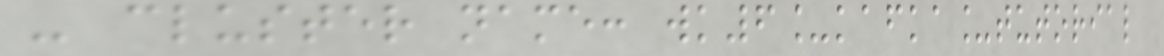- cluster name: wk6_kafka_tutorial
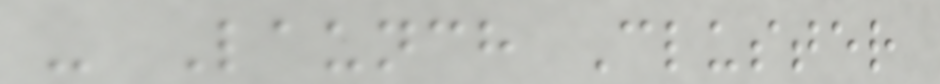- Launch Cluster
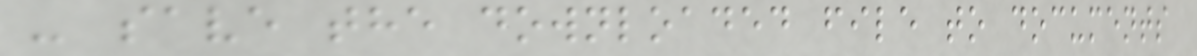- save the downloaded file to documents
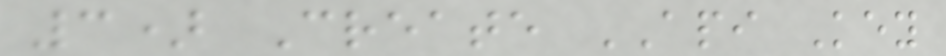3) Create API Key
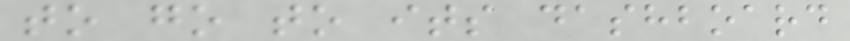to go to its dashboard
